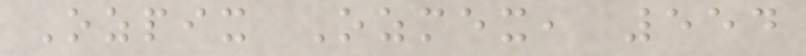Ozpix Ozmex, 554
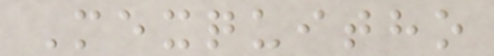Mexquitho
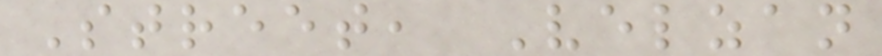Street, Velzan
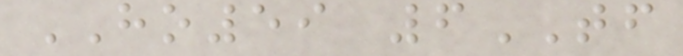HO59 6TF
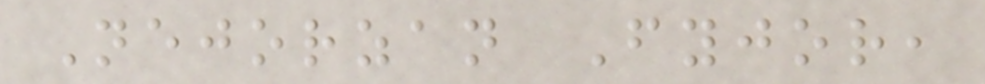Nejorzan Fyjor,
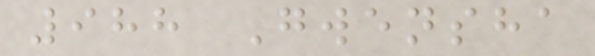988 Gwensha
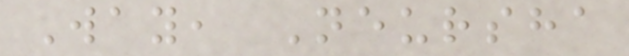Way, Neursha
